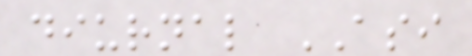diurnal ASI
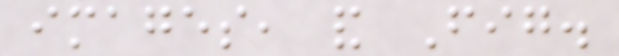images, and Fig.
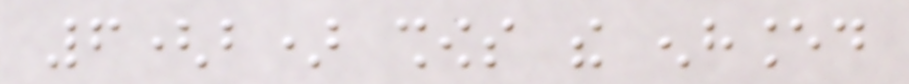6(b) shows the enhanced
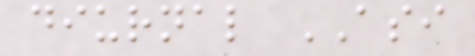diurnal ASI
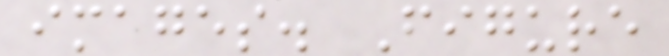images. Figure
